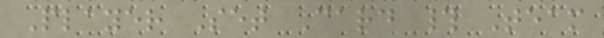Player Set Card # Team
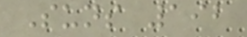Suns 192
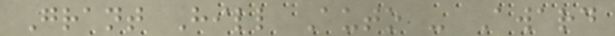Grant Hill Auto - Award
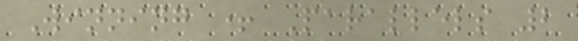Winning + Parallels 2
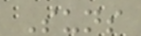Suns
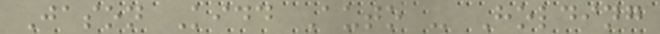Jason Kidd Auto - Holding
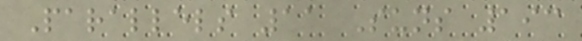Parallels 11 Suns 193
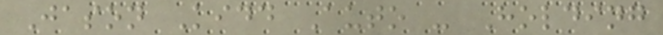Jason Kidd Auto - Holding
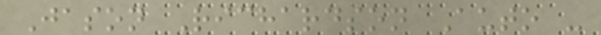Jason Richardson Auto -
